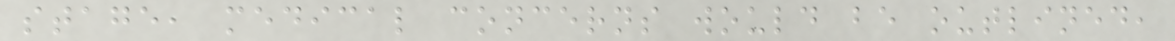stage, medical concerns would be outlined,
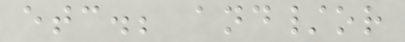etc.; and/or
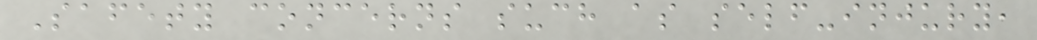Safety concerns such as self-injury,
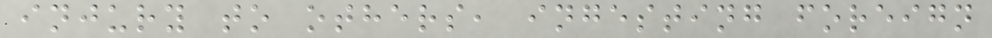injury to others, ingesting foreign
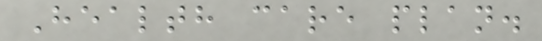Health care plan.
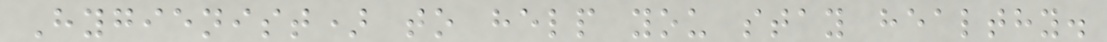Hygienist) to help you stay healthy.
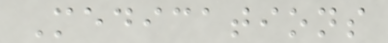Medications
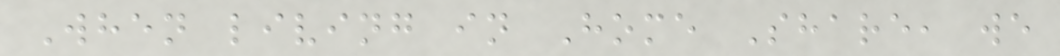When living in Home Share, we
